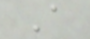A
